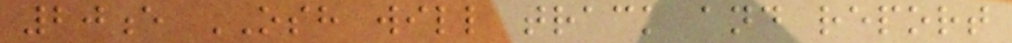20e OSH will track and report
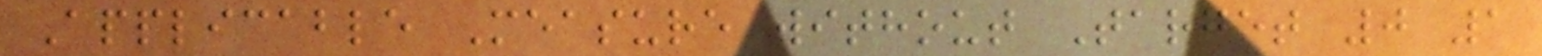Applicable Measure without Target 0 1
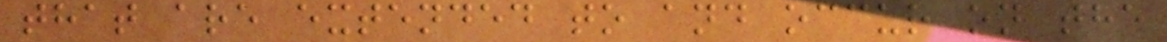that are extended to and occur on the
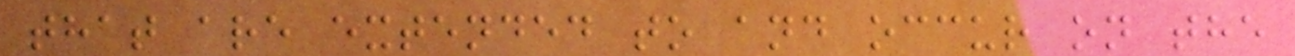that are extended to and occur on the
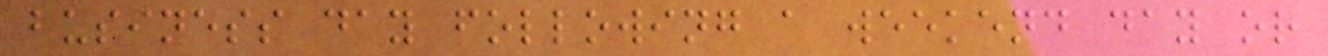business day following a weekend day or
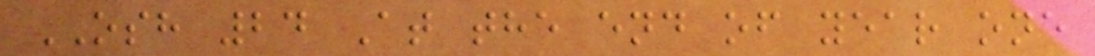OSH 24 At the end of year one
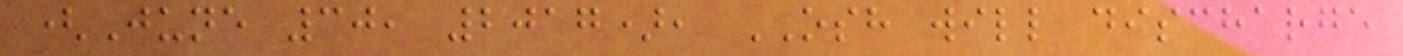(June 30, 2017), OSH will discharge
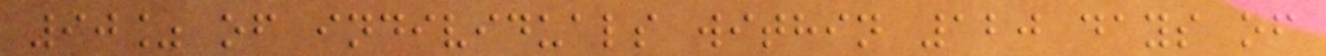90% of individuals within 120 days of
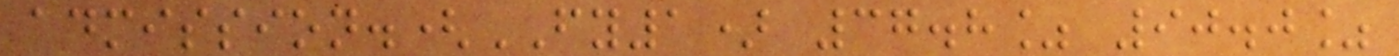admission.(FY1) 37.8% 90.0%
